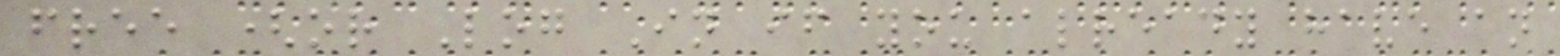free (or Log In if you already have an
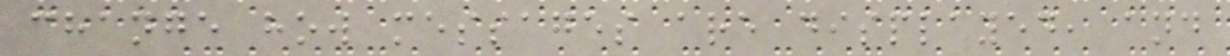change how messages are displayed, and
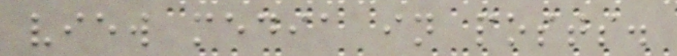view media in posts.
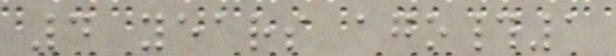4 years ago#1
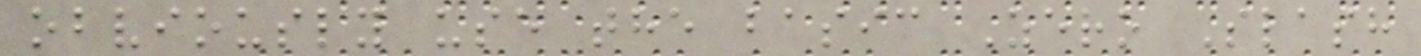obviously use the basic Zero Slash
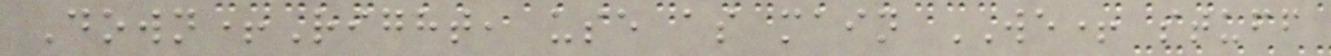Down+Right, use as main WE+ stuff
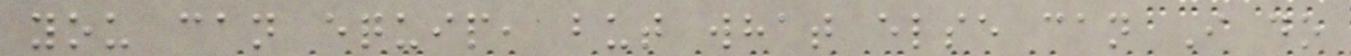you can equip, but what else can I do
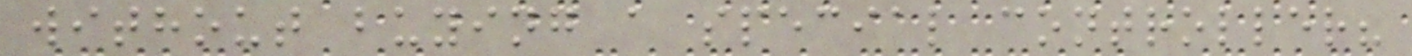without buying a special controller?
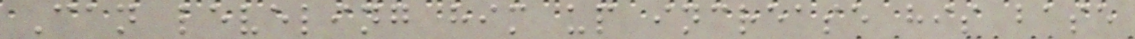Can leveling him up increase his base
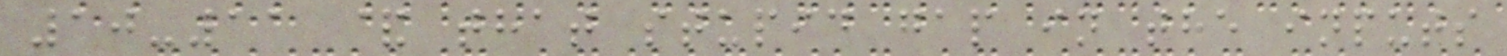10-11 & that stupid gap in the inputs
